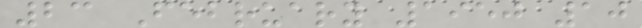23 February 1950 10
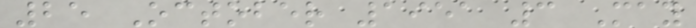25 October 1951 3 May
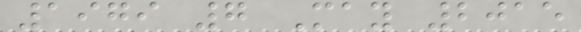1979 7 May 2015
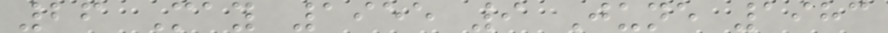26 May 1955 9 June 1983
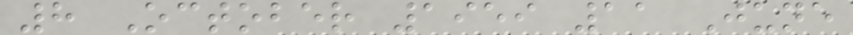8 October 1959 11 June
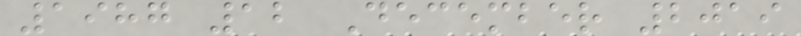1987 12 December 2019
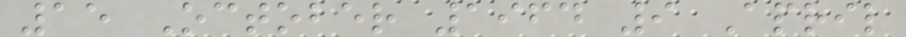15 October 1964 9 April
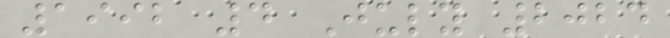1992 4 July 2024
